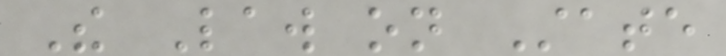The Law on State
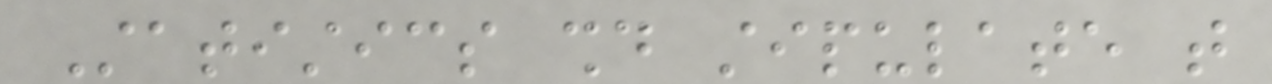Statistics should stipulate that
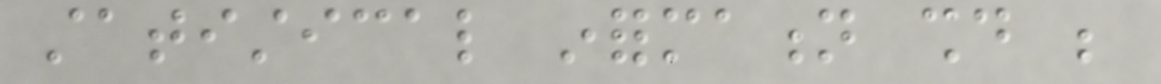statistical information should be
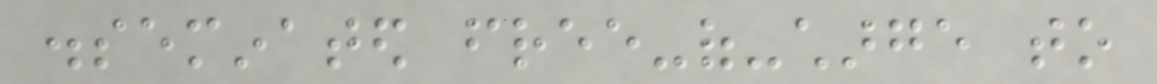disseminated free-of-charge to
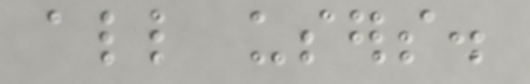all users.
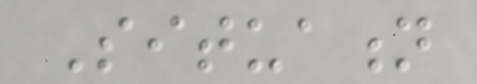Situation
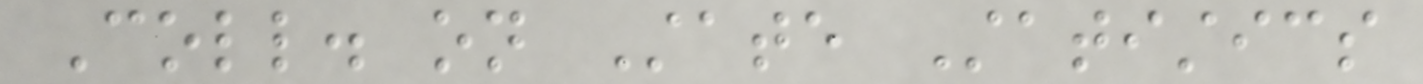Coll. on State Statistics
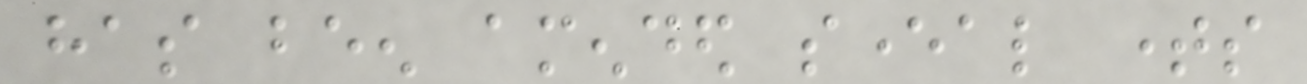has been amended several times
